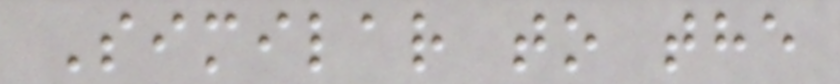Similar to the
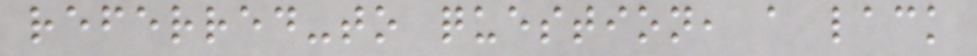referred-to question, a lack
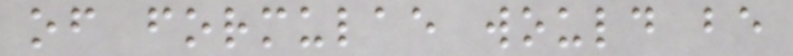of formulae would be
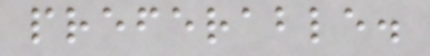preferable.
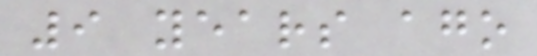9 years ago
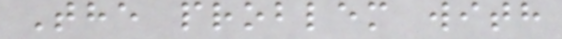The problem with
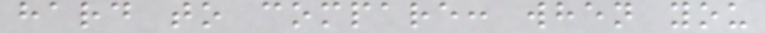hard to compare: when you
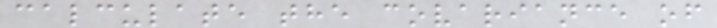calculate the covariance of
